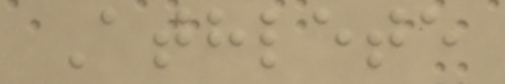Athlete
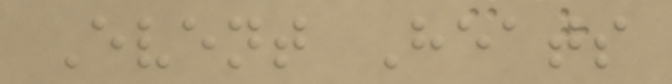Event Heats
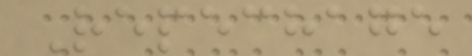Repechage
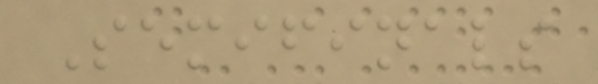Semifinals
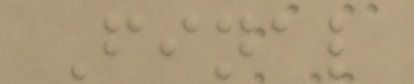Final
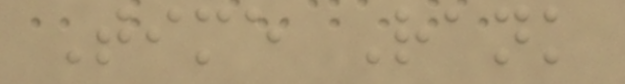Time Rank
